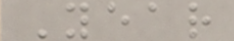Year
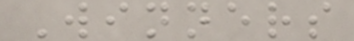Winners
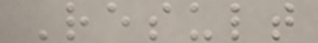Result
